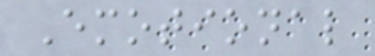Emotional
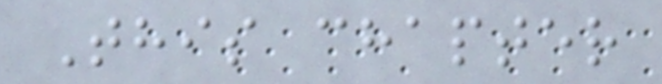This chapter
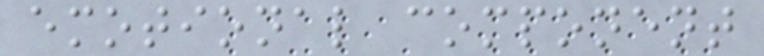emotional component
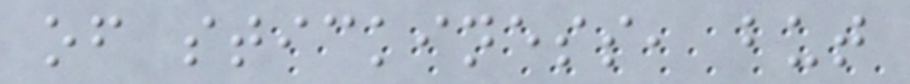of stickiness, but
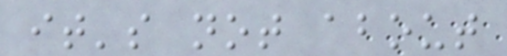it's not about
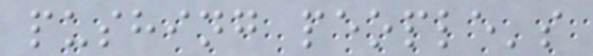pushing people's
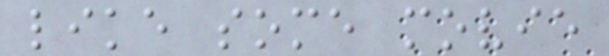like some movie
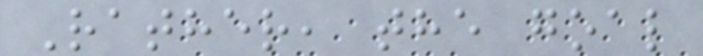Rather, the goal
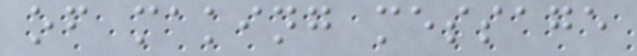of making message
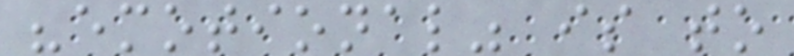"emotional" is to
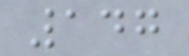147
